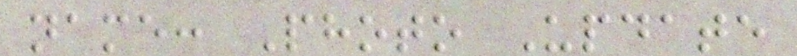name: Photo Update
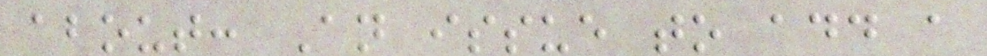about: An issue to add a
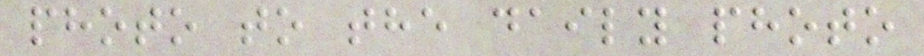photo to the daily photo
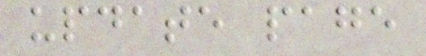update page
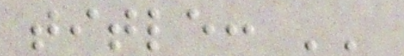title: ''
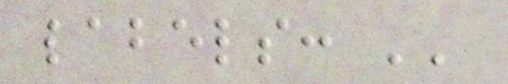labels: ''
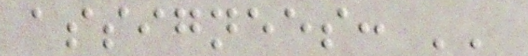assignees: ''
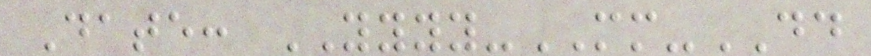Date: YYYY-MM-DD
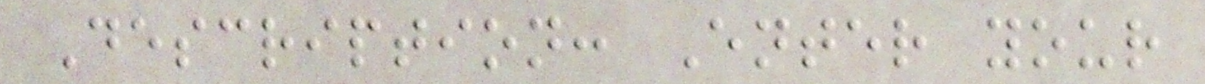Description: Enter your
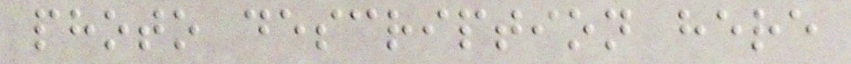photo description here
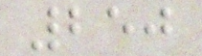250
